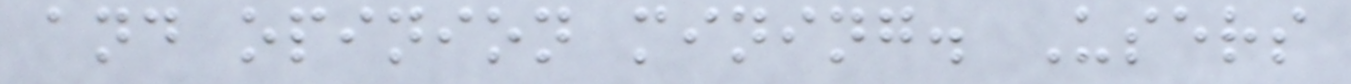and opinion mining. Users
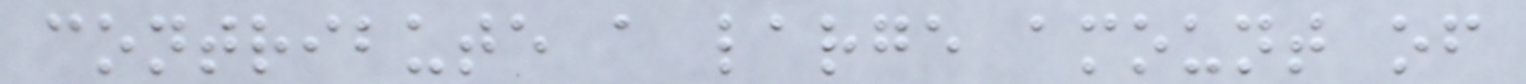contribute a large amount of
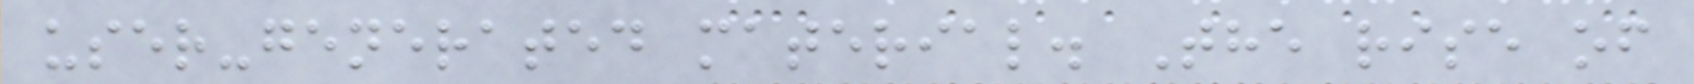user-generated material. The rise of
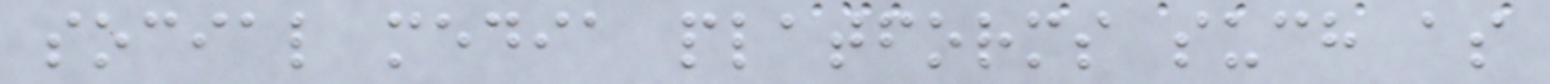social media platforms such as
